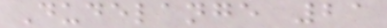Dudelange 21
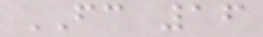FC 16
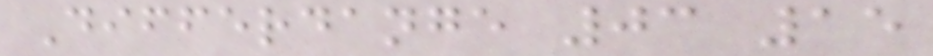Differdange 03 15
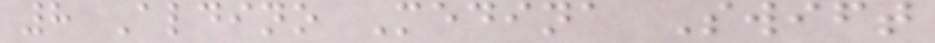8 Aldino Medina Swift
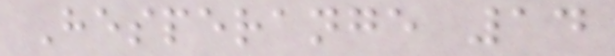Hesperange 14
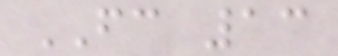FC 13
